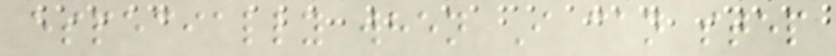especially when I can step
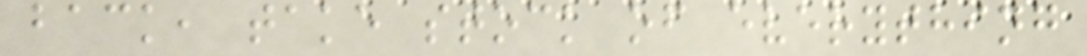back, take stock of everything
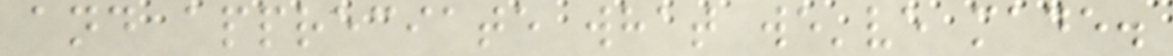and appreciate what we've made.
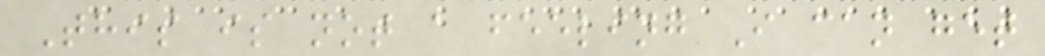This is not a feeling I can get
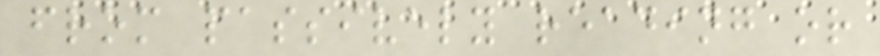from passively reading or
